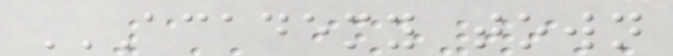ACADEMY TOWN
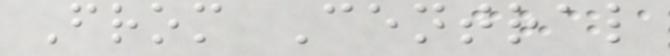From Central
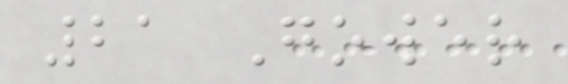21 Gower
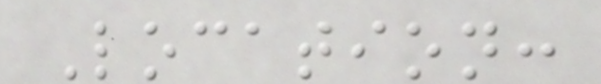Location:
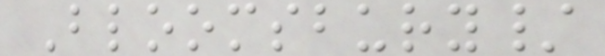Bloomsbury/
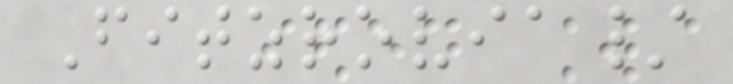Fitzrovia/
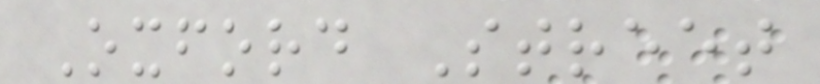Oxford Street
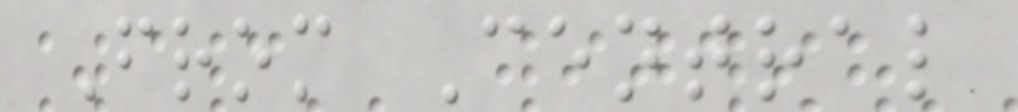From Central
